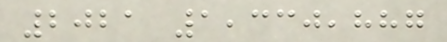2021 1,330,887
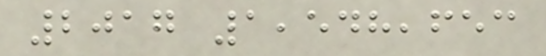2017 1,548,653
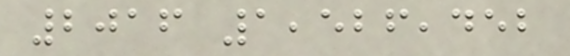2016 1,526,452
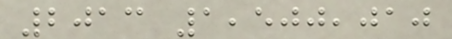2013 1,500,010
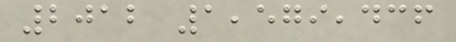2012 1,579,436
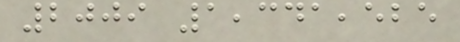2009 1,341,525
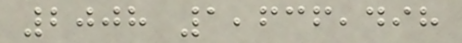2008 1,636,498
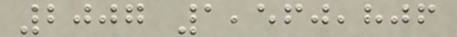2007 1,560,806
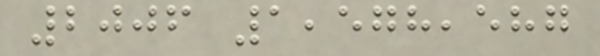2006 1,578,587
